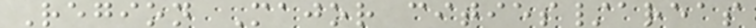Region Major cities/areas
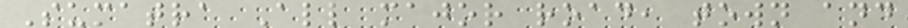Sumatra All major road, town and
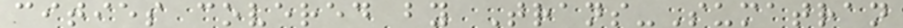cities covered by Trans-Sumatran
